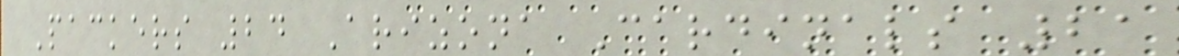Packers 24 Arizona Cardinals 21
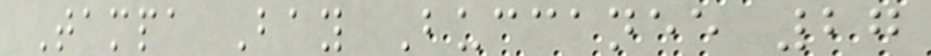Tampa Bay Buccanee 27
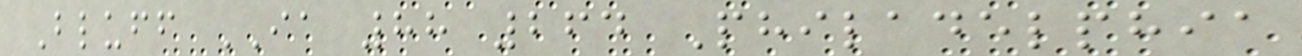Bluff IA 88 264 Philadelphia
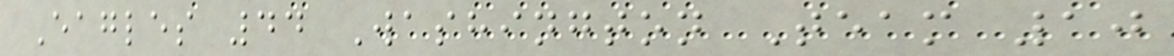Eagles 44 Washington Team 10
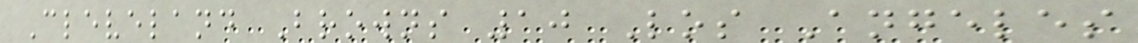Cleveland Browns 10 Los Angeles
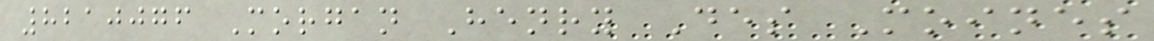8210076 Morgan Henry Des Moines
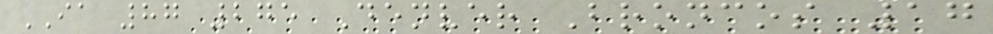IA 87 275 Denver Broncos 17
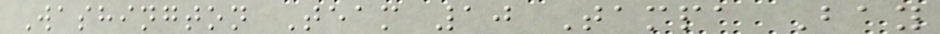Washington Team 10 Tampa Bay
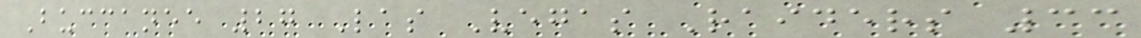Buccanee 27 Las Vegas Raiders 33
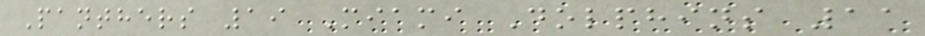Panthers 19 Miami Dolphins 11
